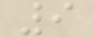9
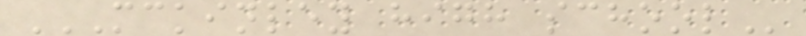MCKINLEY HIGH SCHOOL
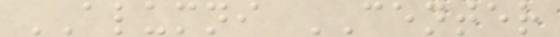ALUMNI CENTER
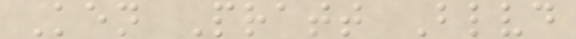Ken Pratt Blvd
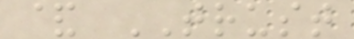& TRUST
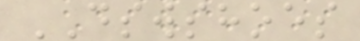DSWSHOES
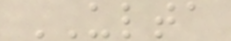ULTA
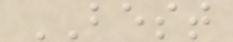BEST
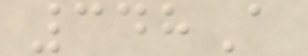348A
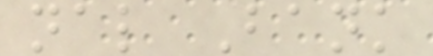nal Bank
